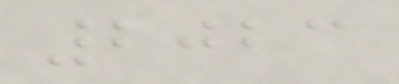2023
